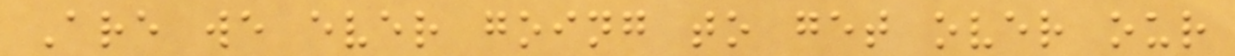Are we ever going to get over our
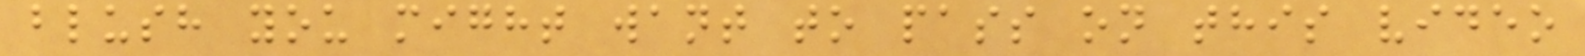blush you might want to pass on this video
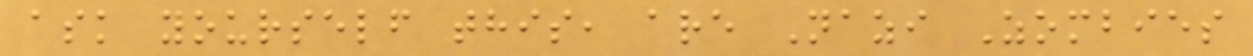ask yourself this, are Nazi Zombies
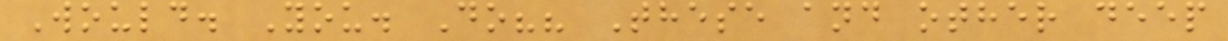Would. You. Do?? These and other deep
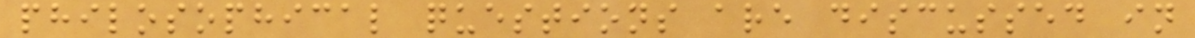philosophical questions are discussed in
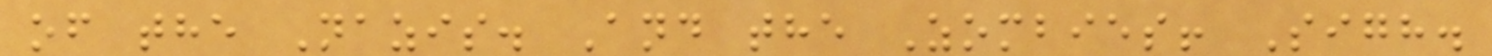of the Nazis. And the Zombies! Sigh.
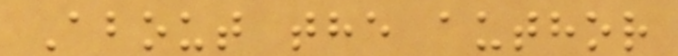About the author
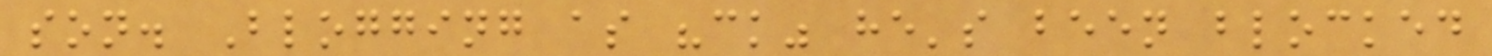son. Blogging as "ck" he's been blocked
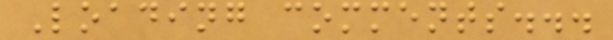Loading comments...
